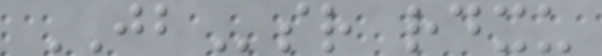JBsr rdxu
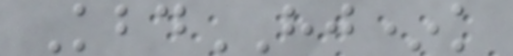KbdHJ*k
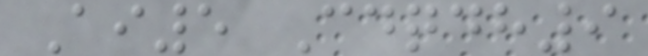Ai5 Cdqdh9
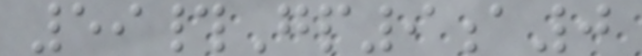59#Gp9a0
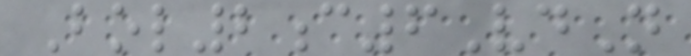Bol2c6VdN
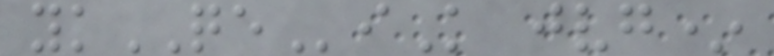ykQEiK jvg*
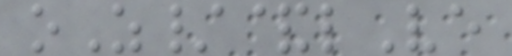oZ/&lVe
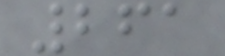261
